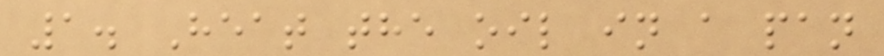1. Heat the oil in a pan
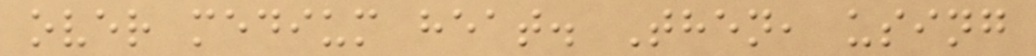over medium heat. Then, using
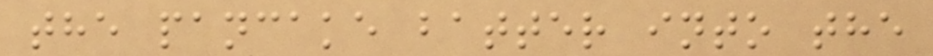the pancake batter into the
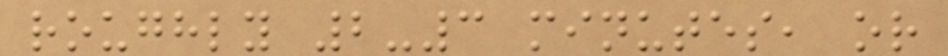roughly 2-3 minutes, or
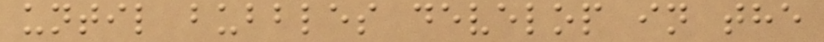until bubbles develop in the
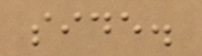side.
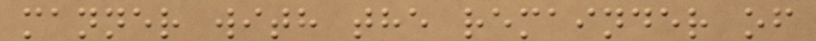manner with the remainder of
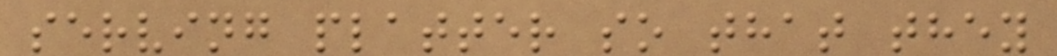serving platter so that they
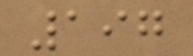197
